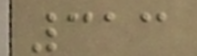313
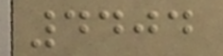4404
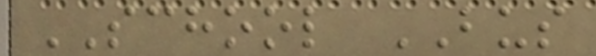SCHOOL BUS
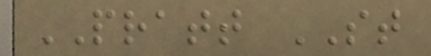PRATT ST
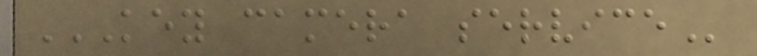KEY CAMERA SERVICE
